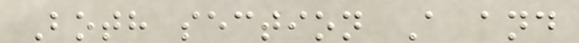Both section A and
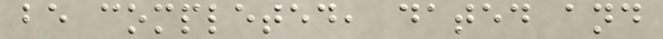be completed, dated and
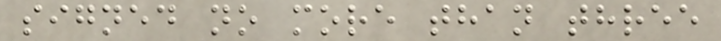signed no more than three
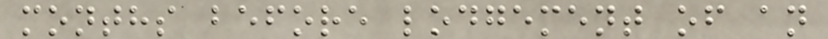months before lodgement of an
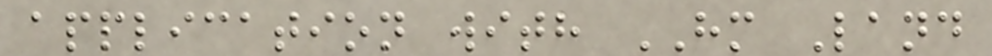application with HM Land
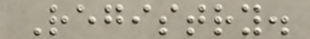Registry.
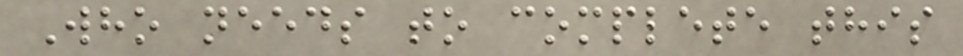Who needs to complete this
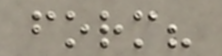form?
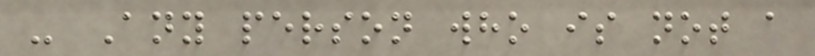- Any person who is not a
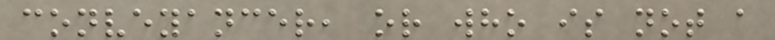conveyancer, or who is not a
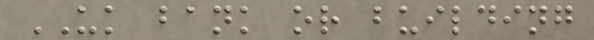UK bank or building
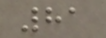81
